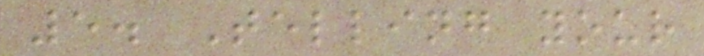5. Telling your
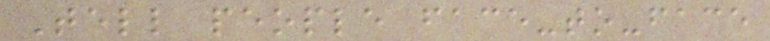Tell people face-to-face
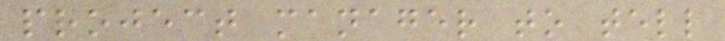project manager to tell
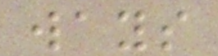ways
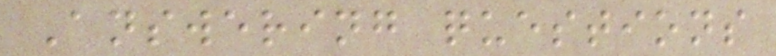Answering questions
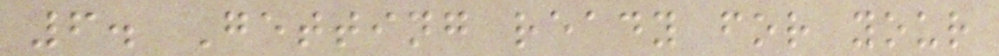6. Getting ready for your
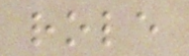role
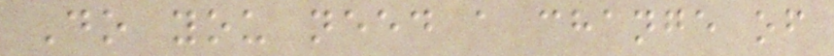Do you need a change of
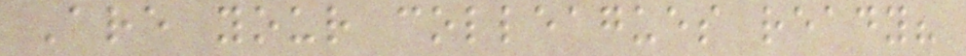Are your colleagues ready?
